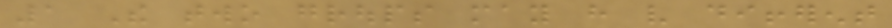1 The two groups may have very different
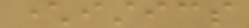characteristics
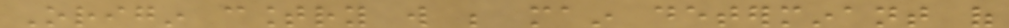Origin country will be main determinant of
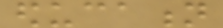education
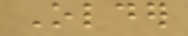Older
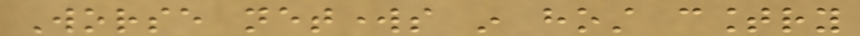Worse networks in host country
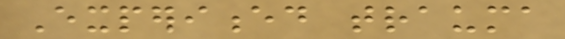Experienced trauma
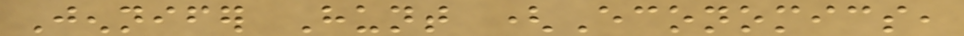Jennifer Hunt (Economics,
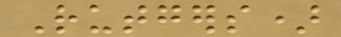Rutgers)
